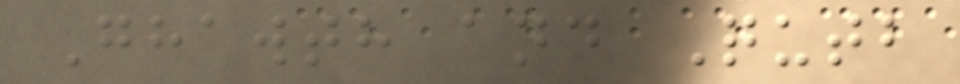Ghawth and Qutb
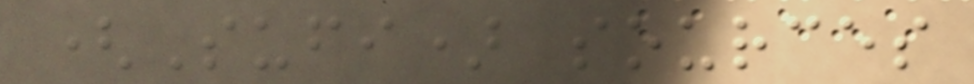(Sufi) sources
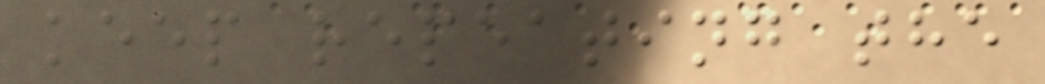keep repeating the
